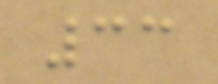33
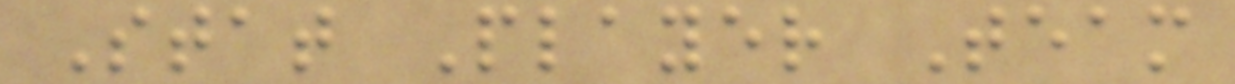Stat Player Team
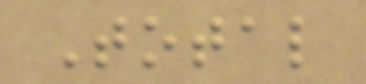Total
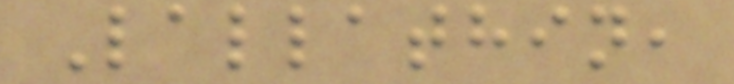Lallathin,
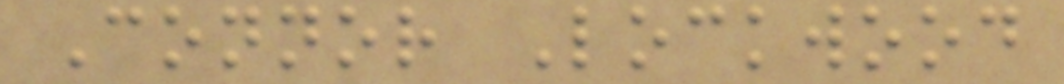Connor Lockwood
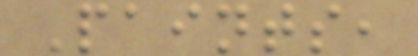Paints,
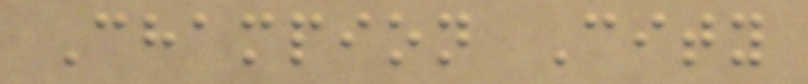Champion City
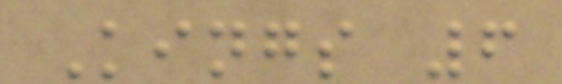Kings 6
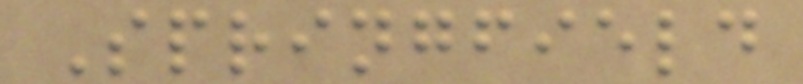Springfield
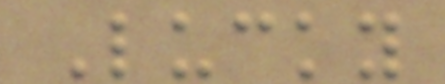Lucky
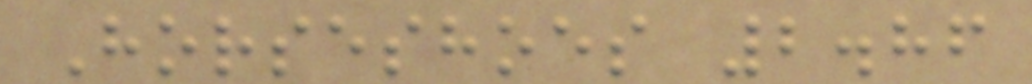Horseshoes 2.86
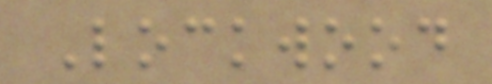Lockwood
